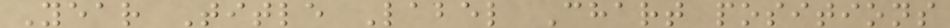Year Title Label Chart positions
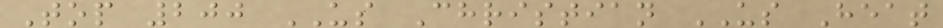Top 200 US Christian US Heat
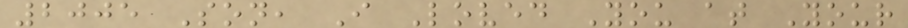2005 Son, I Loved You at Your
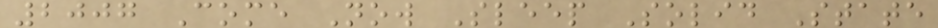2007 Come Now Sleep Solid State
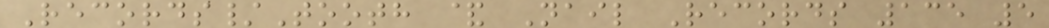Records/Tooth & Nail Records 135 5
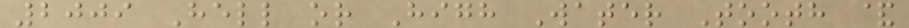2009 Hell or High Water Tooth &
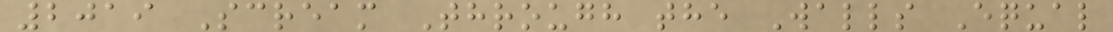2019 Scream Through the Walls Equal
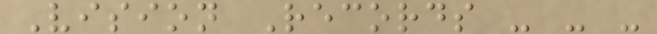Vision Records - - -
